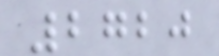2720
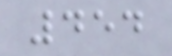454
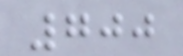700
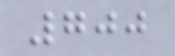700
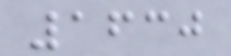1630
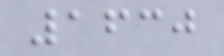1630
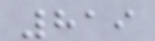819
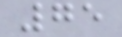75
